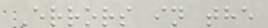Errors in the
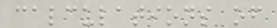calculations of
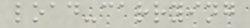load-carrying
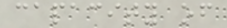capacity of
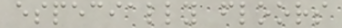especially floors
